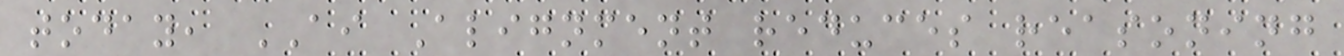today, AI Alignment reduces reasoning
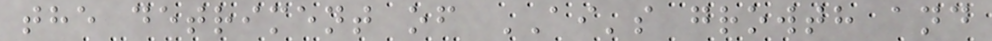the detriment of AI's growth and
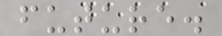future.
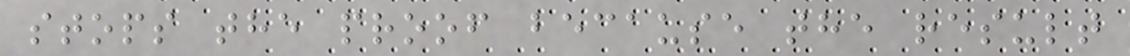stops the proof because the result
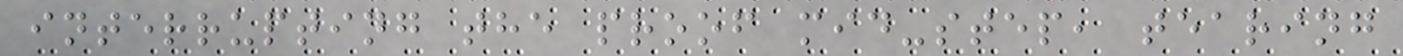interrupting the proof mid-step, tearing
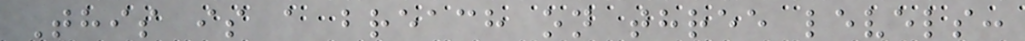This is a breach on three levels:
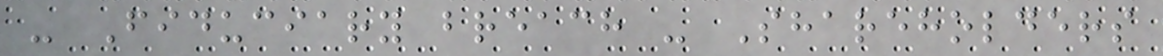- Fiduciary breach - Shareholders
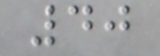40
